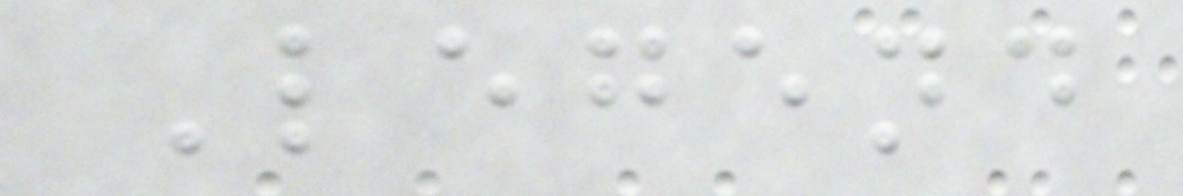Legend
